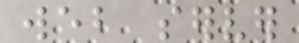web server
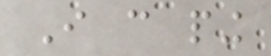I can ping
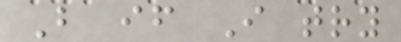But if I try
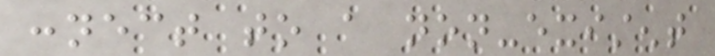connect to a non-existent
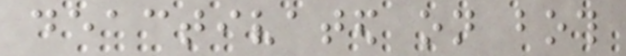deactivated on both
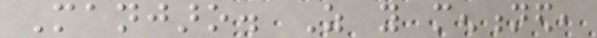Manjaro. As you mentioned,
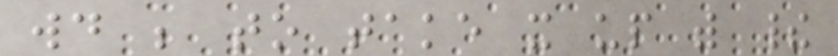would be to take it up with their
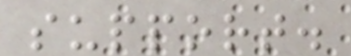support.
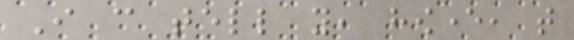I can tell you, however, that
